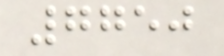7750
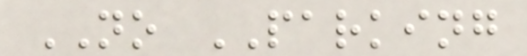NO PARKING
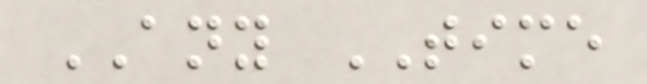ANY TIME
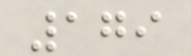179
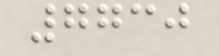7730
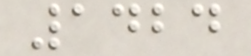1424
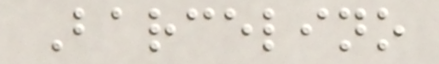Barcelino
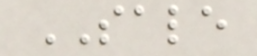SALE
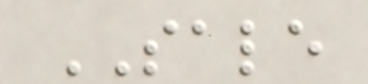SALE
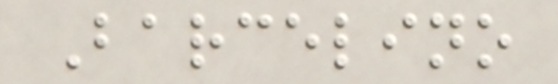Barcelino
